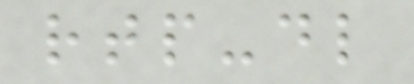rtp-dl
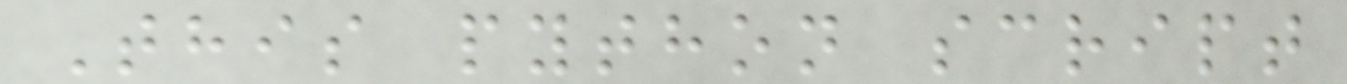This python script
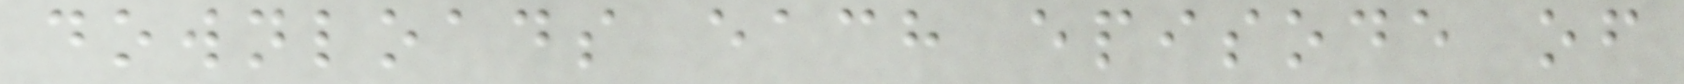downloads each episode of
